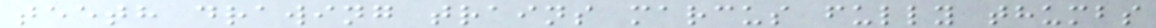teeth drawing trains marcus fully thumbs
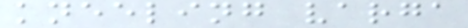kneeling varga
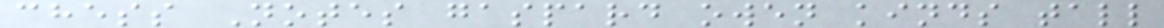chess Notes gaspard owen kinds tall
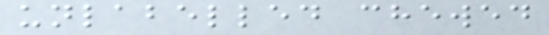unlabelled chewed
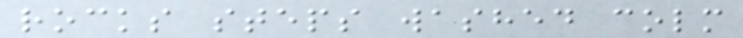rocks steps washed colm
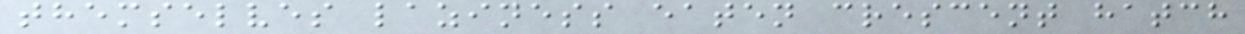themselves laziness eaten crescent hatch
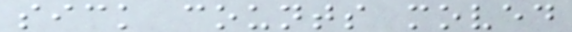sick counts moved
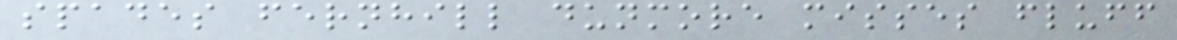spades fernhill dunmore misses fluff
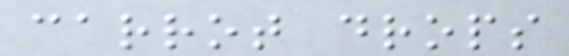carrot drops
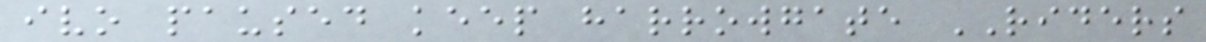ivo paused keep harrowgate RIDERS
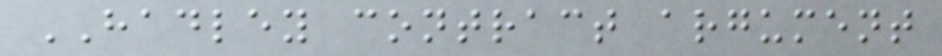HADLEY contract argument
